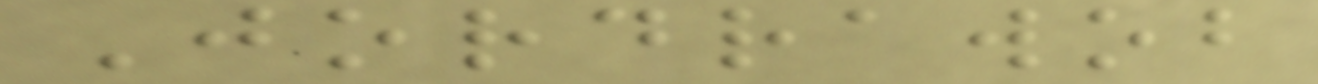Jordrawob
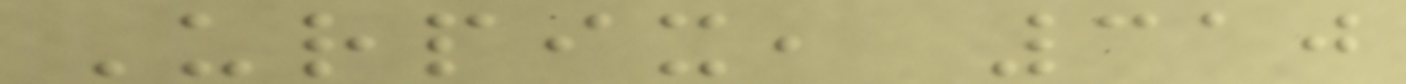Urpix, 310
